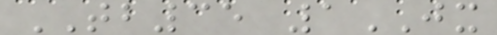TB35 1JX
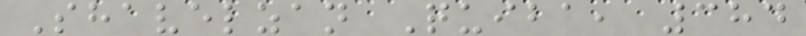Shavelzan Quiba, 384
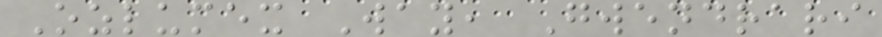Ozlumex Way, Gwendrari
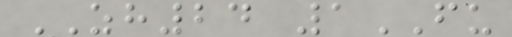ZH24 1FU
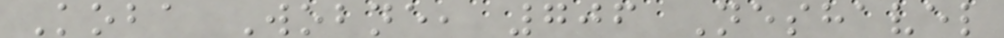Koba Wobne, 706 Neshavel
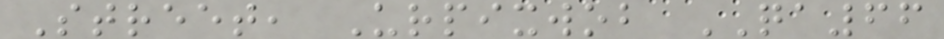Street, Urpixwob QA66
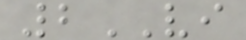2VI
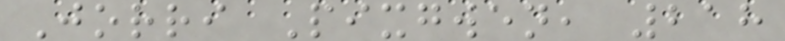Jorri Pixgwen, 218
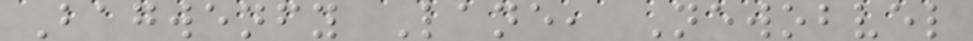Bagwenfy Lane, Newobvel
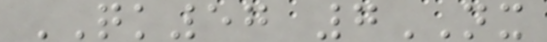QK57 7NX
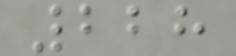228
